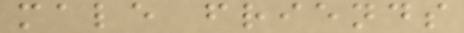male friends
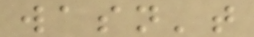wasn't
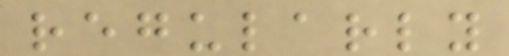regularly
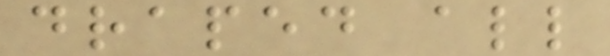draped all
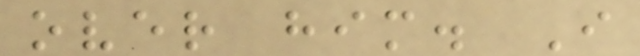over him. I
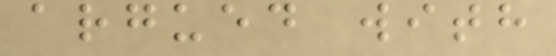argued with
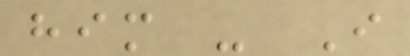him - I
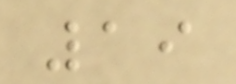19
